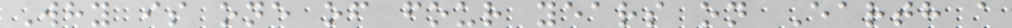Why is one of four years on Earth a
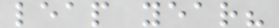leap year?
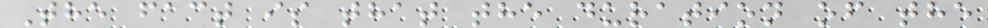The fact is that the duration of the
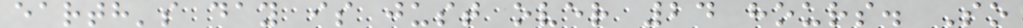earth's day is just over 24 hours. So
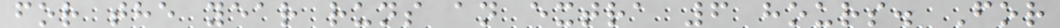for the year runs an extra 6 hours. For
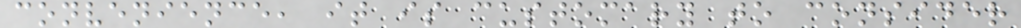convenience, it is customary to consider
